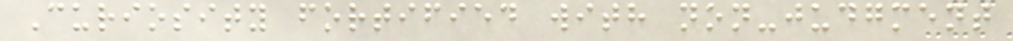Curiosity fortified with non-judgment
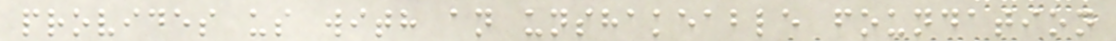provides us with an unshakeable foundation
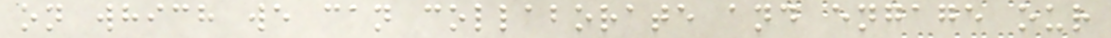on which we can collaborate and engage our
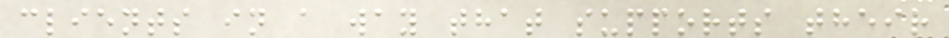clients in a way that supports their
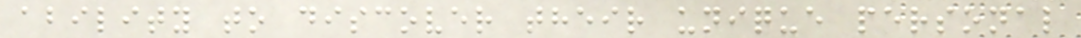ability to discover their unique personal
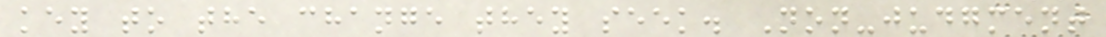key to the change they seek. Non-judgment
